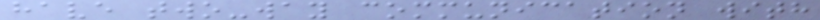have two-way communication with
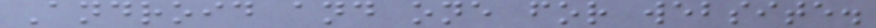Android and one for website.
